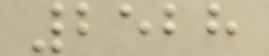2528
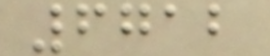6712
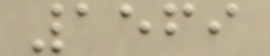1569
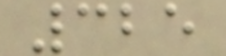325
